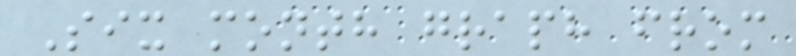Six month graph from
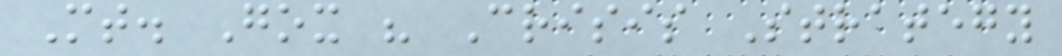Mt. Gox " Crisis Strategy
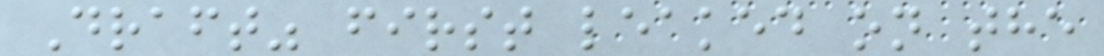Draft" first leaked on the
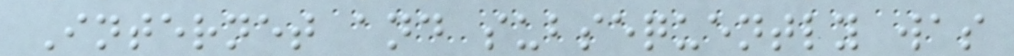Internet and subsequently was
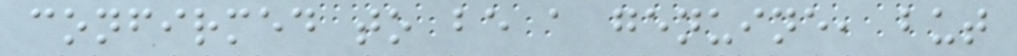confirmed to be a genuine, but
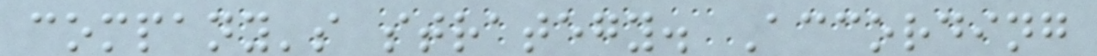company's strategy. According
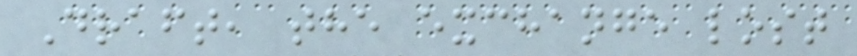Draft, the exchange lost
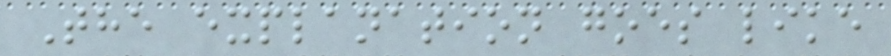The explanation goes like
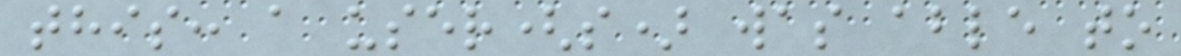this: a user(s) was able to
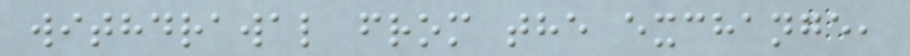withdrawal from the exchange,
